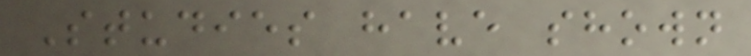Studies have shown
